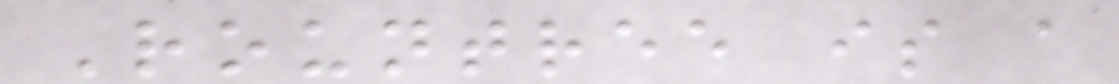Rountree is a
